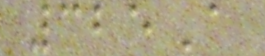325A
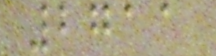2711
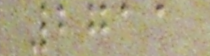2711
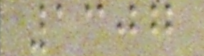1307
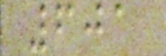601
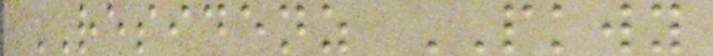RESIDENZ PKWY
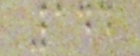144
